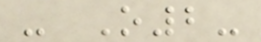- O2-
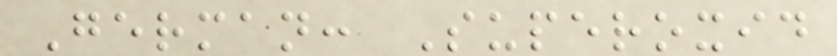German: Superoxid
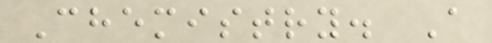Chemistry. A
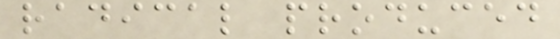radical produced
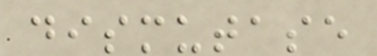dismutase
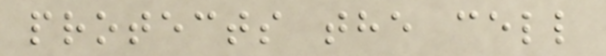protects the cell
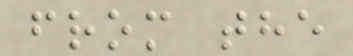from the
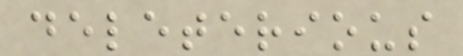deleterious
